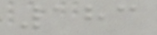183
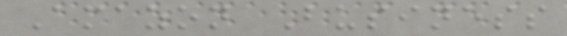Amazon Business
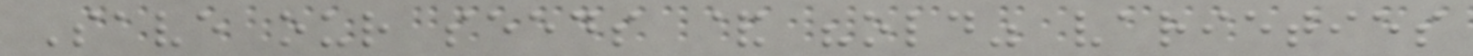Save our seeds & "old" varieties
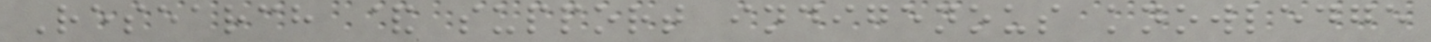Research & support indigenous knowledge
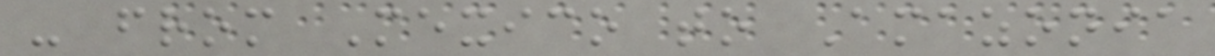- from Mexico to Amazonia
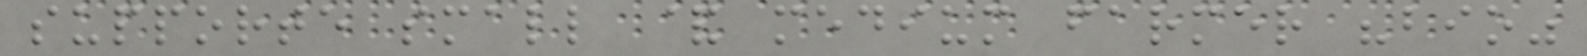supporte small & medium farmer "bio"
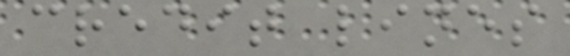credit lines
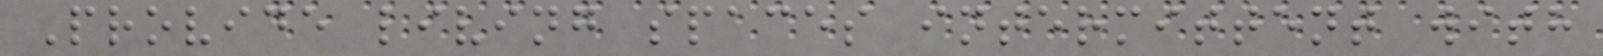Provide living spaces intermittent with
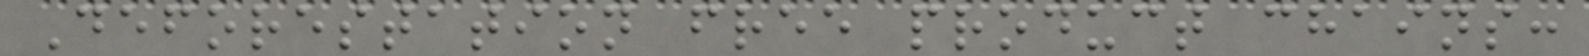Deforestation free product chains:
